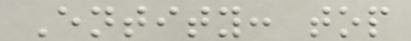Entity: top
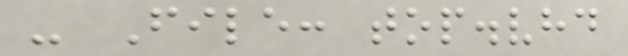- File: top.vhd
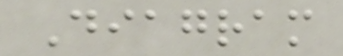Diagram
